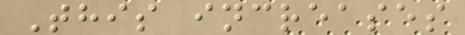This increases
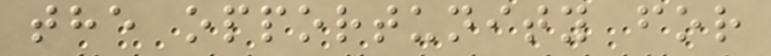the opportunity for
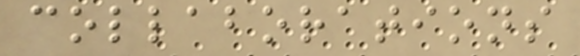collaborations
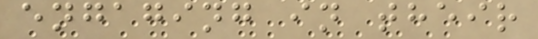engaging in their
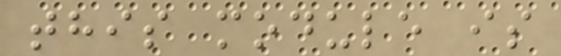this module is
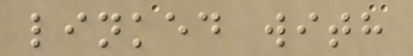linked with
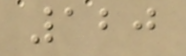120
